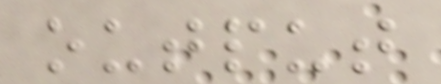output
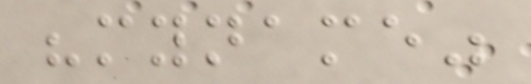"myname"
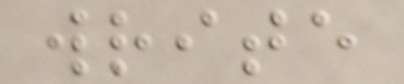write
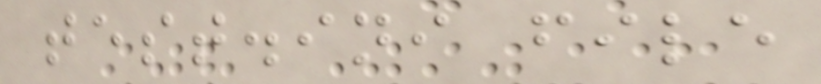test.ini file
